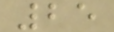25
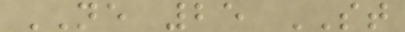NE 25 ST
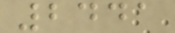2441
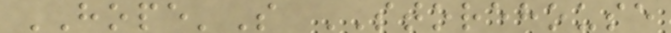HOPE'S STOREHOUSE
